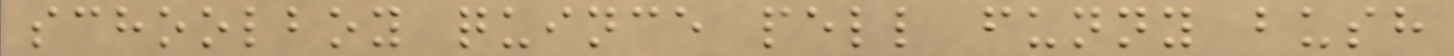schoolboy quince pell funny bush
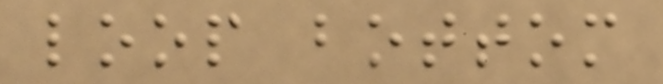loop bottom
